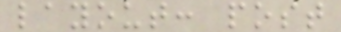layout: post
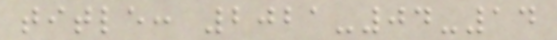title: 2021-04-14
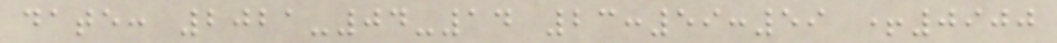date: 2021-04-14 23:59:59 +0900
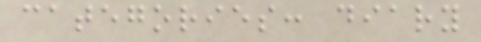categories: diary
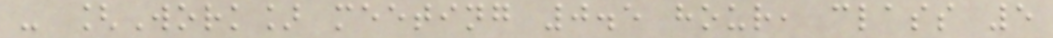- [Work] meeting 0.5 hour, class 5
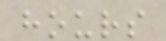hours
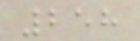258
